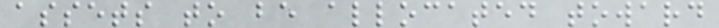assets to be allocated toward
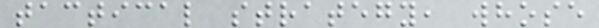tactical strategy, whose
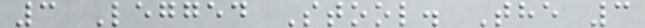3 Legged Stool. The 3
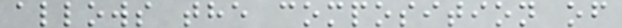allows the composition of
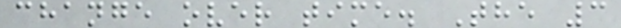change over time. The 3
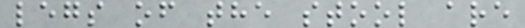legs of the stool are
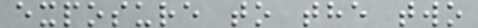exposure to the two
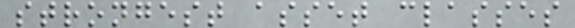strongest asset classes
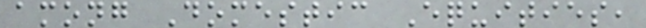among Domestic Equities,
